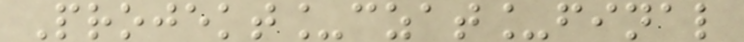Projekt_czat_final
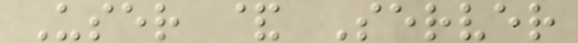User & Server
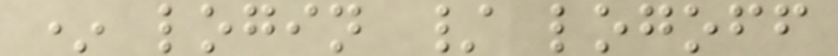* login / logoff
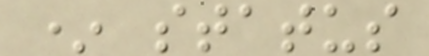* status
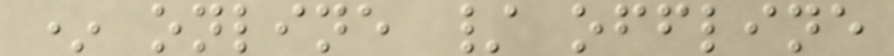* online / offline
